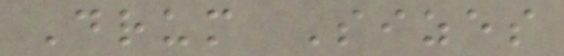Drum Sizes
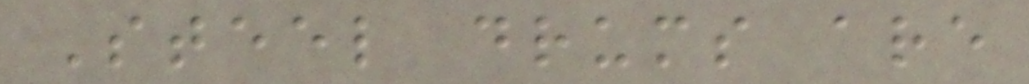Steel drums are
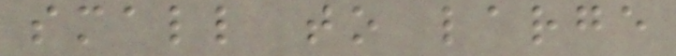small to large
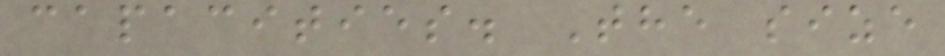capacities. The size
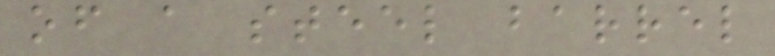of a steel barrel
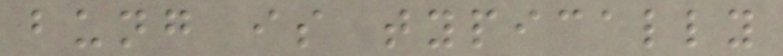bung is typically
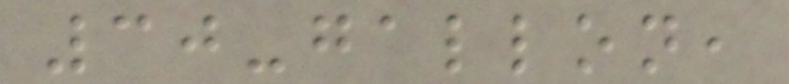30-gallon,
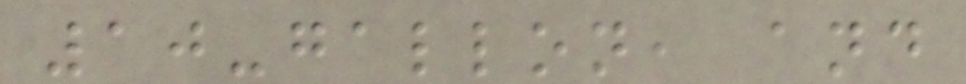10-gallon, and
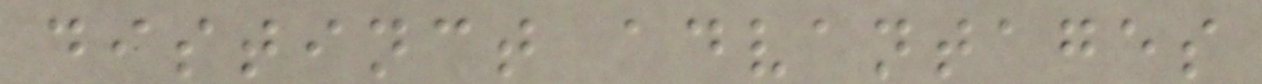distinct advantages
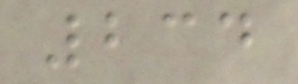234
